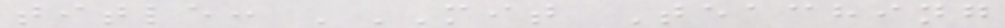title: 'MIT Teaching
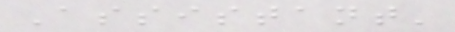Assistant'
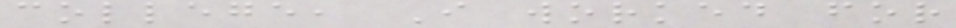college, I worked for
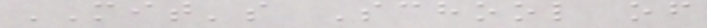MIT's School of
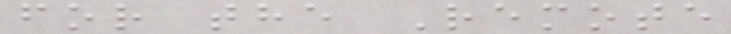for the Remote
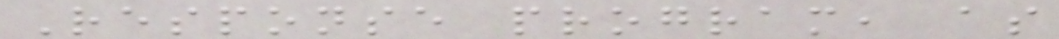Response program, as
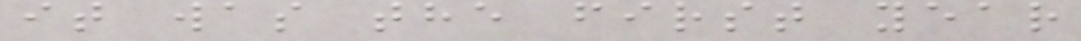it was the first year
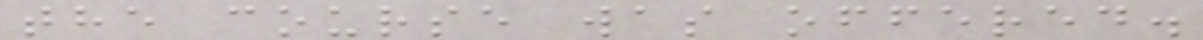the course was offered.
